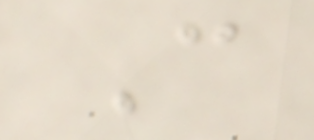C
